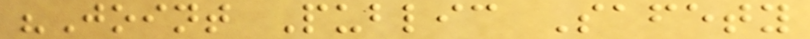"Joint Public Safety
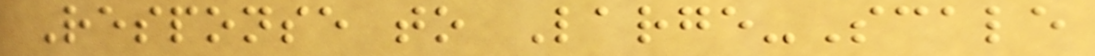Response to Large-Scale
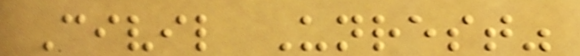Civil Unrest"
